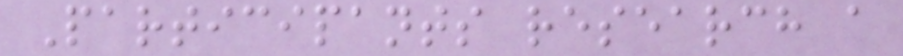Participants research a
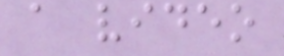a video
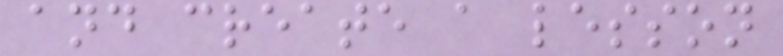and create a lesson
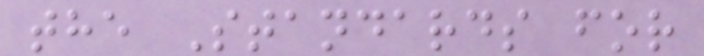the Standards for
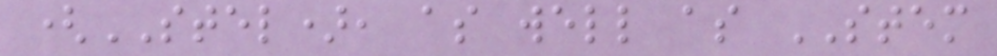(STEL), as well as STEM
